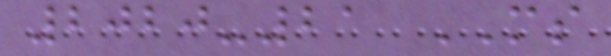2020-21 MS
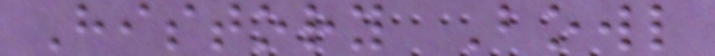History Bowl
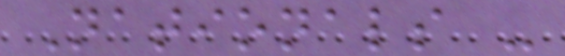Nationals -
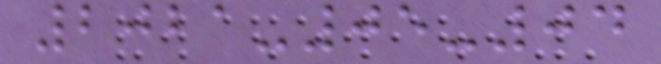2021-05-04
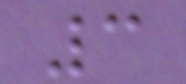3
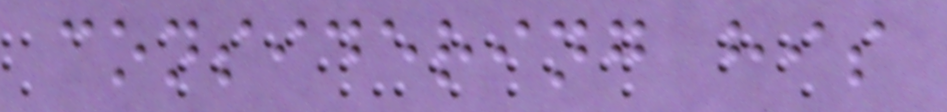considering his
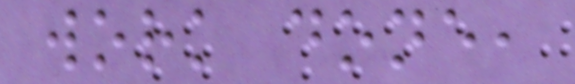work done,
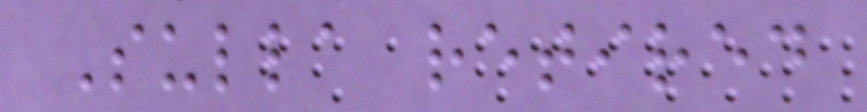Sulla retired
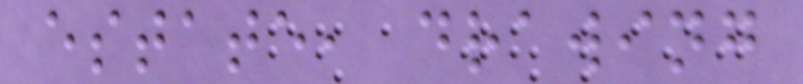estate, drawing
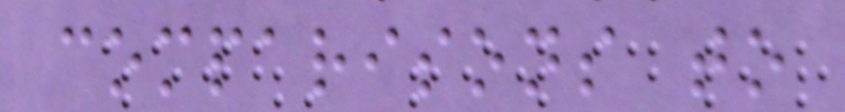comparisons to
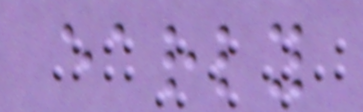early
